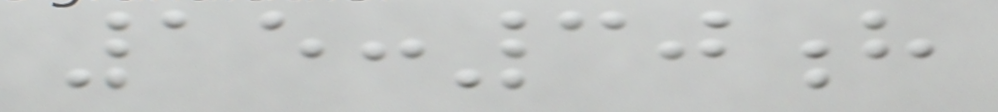15:30h
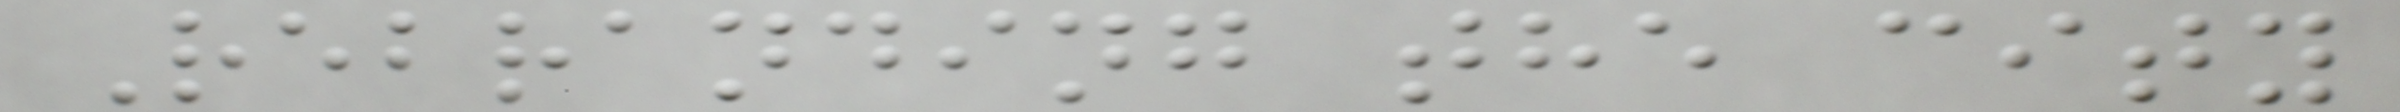Rebranding the city
